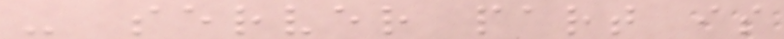- server part is
